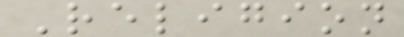Religion
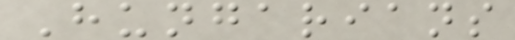Hungarians
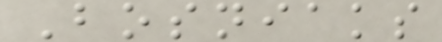Bosniaks
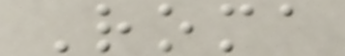Roma
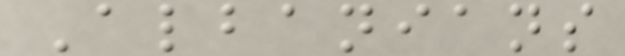Albanians
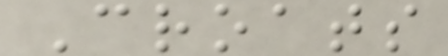Croats
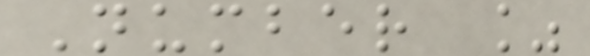Number %
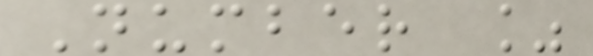Number %
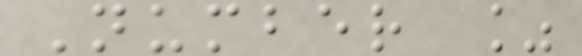Number %
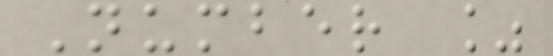Number %
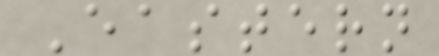Eastern
